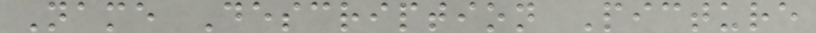Name Description Picture
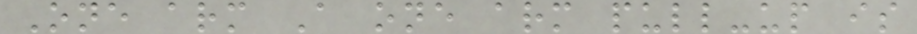One arm A one arm pull-up is
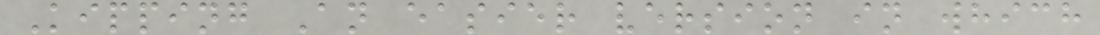Kipping An easier version in which
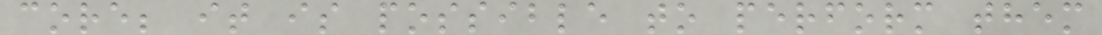core; it is possible to perform them
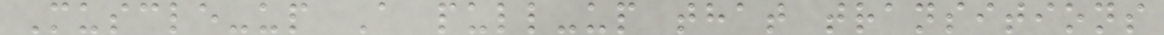Muscle-up A pull-up that transitions
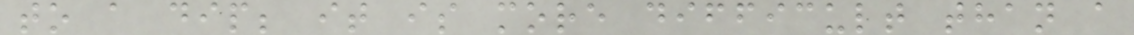to a dip; it is more difficult than a
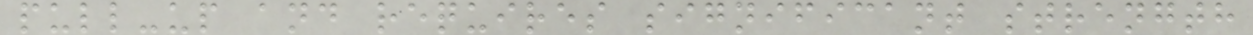pull-up and requires significant strength
